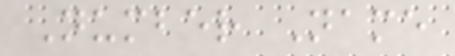Number Name
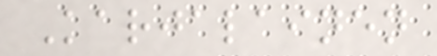Karjalainen
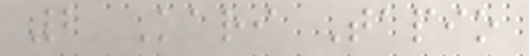2 Kari Tapio
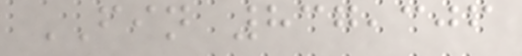FIN 837,306
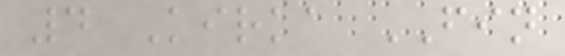4 Kirka FIN
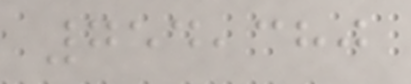754,380
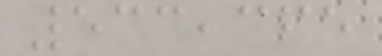533,365
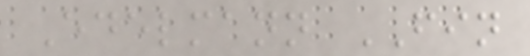Edelmann FIN
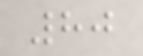80
